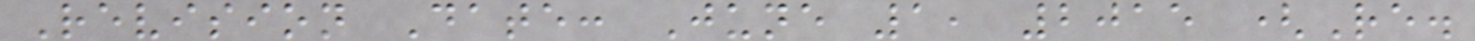Revision Date: June 1, 2015 (Re.
